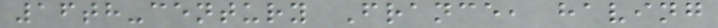16th-century France, having
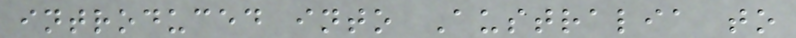introduced into Australia to
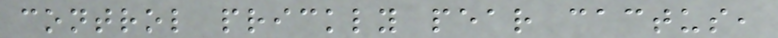control prickly pear cactus,
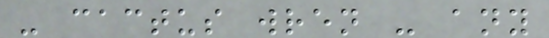- cactus wren - any
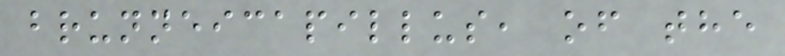brunneicapillus, of the
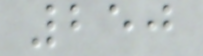250
